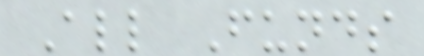All Funds
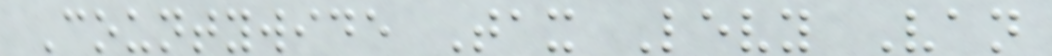Countywide Tax Levy Van
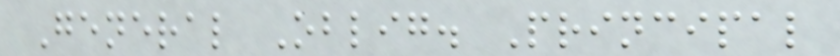General Oblig. Principal
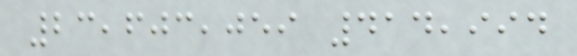23,603,059 414,994
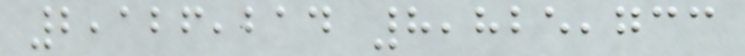2,126,214 8,825,733
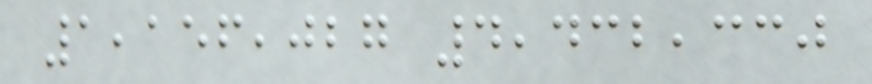1,156,027 4,432,330
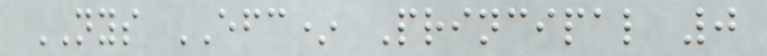NYS EFC* Principal 0
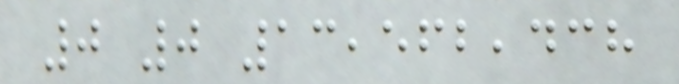0 0 13,562,438
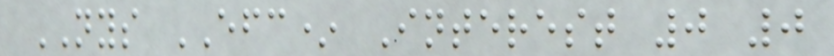NYS EFC* Interest 0 0
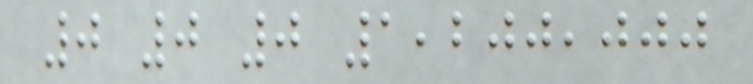0 0 0 1,200,000
